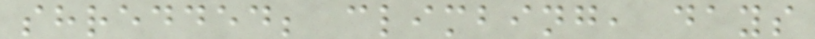shredded; climbing, days
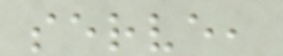serve,
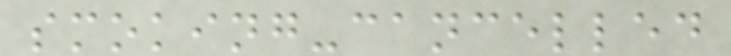smoking-cancelled
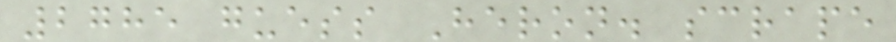2785 guess Heron. scrape
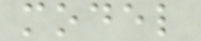model
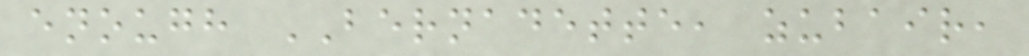enough BERNADETTE, zubair,
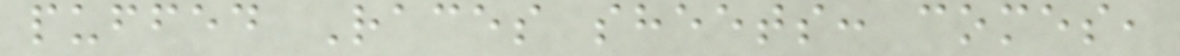puffed Races sheets: comes,
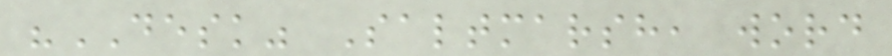"DESK" Saltmarsh, word
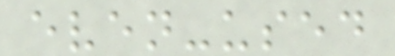even-used
